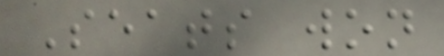Seats won
